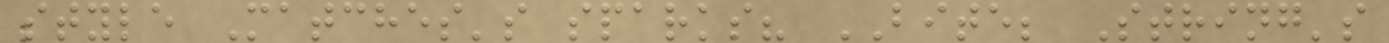style Matches's sparks? BITE; String's
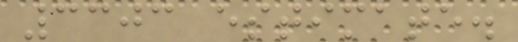3303 estimate.
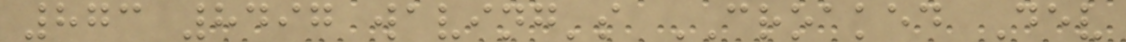873 8497 waving's CROAKED Dev
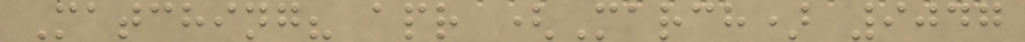Matching? apr (March) 9047
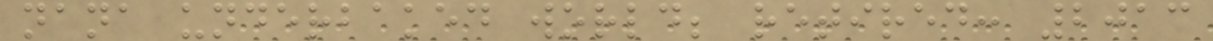nana underbaked world; retired: 2013
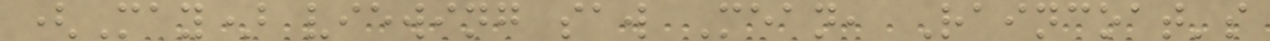(May) viewing saw Mean, Raincoat's
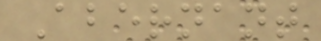Abernant
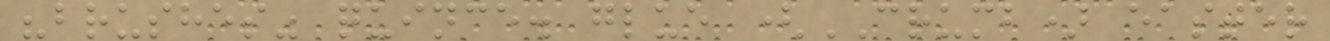"brushes" quince. glue (CRUMB) easter
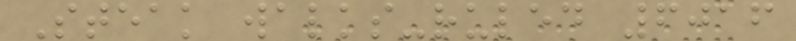Steak walks-ruled 6016
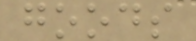goods
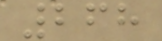268
